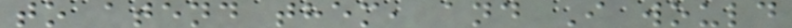to atend them, and I would
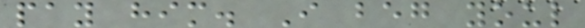pay him. I beg youl
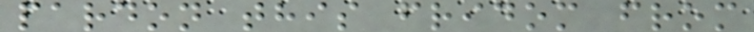pardon this fridom from
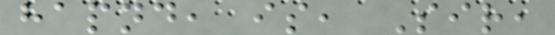hapnd, is, Sir,
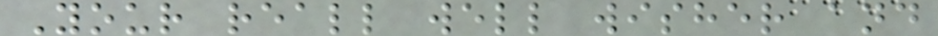Your reall well wisher and
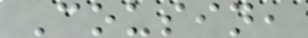Cousin,
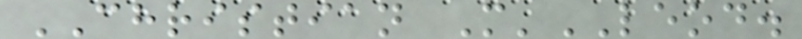CHRISTIAN M'LEOD.
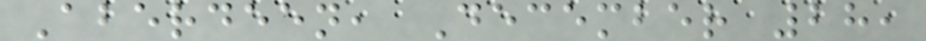Aberdeen, December 28,
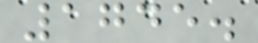1745.
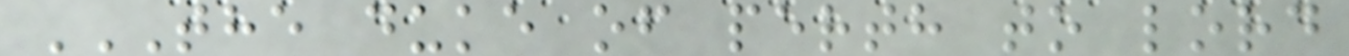THE DUKE OF PERTH TO LORD
